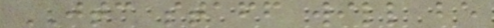JTC staff will be
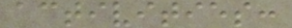activities:
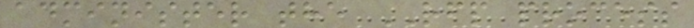administer the RFP process
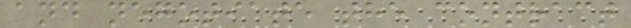and negotiate the contract
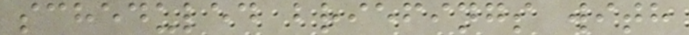scheduled briefings with
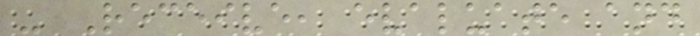- Receive, evaluate and
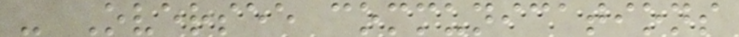- Oversee communications
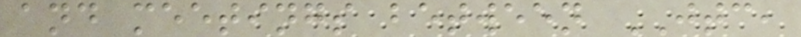and meetings between JTC,
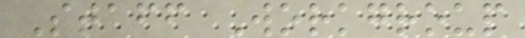Staff Workgroup
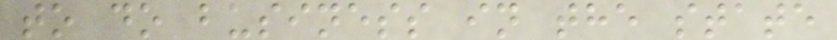to do business in the state
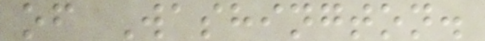of Washington.
